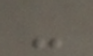-
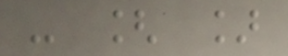- [ ]
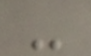-
